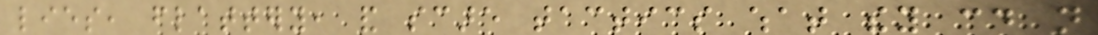lies, flattery, and scare tactics what they could not
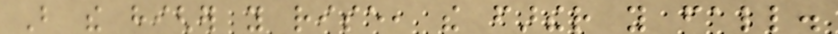But the higher you rise, the farther you fall.
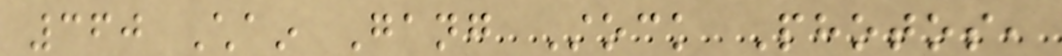360 Chain Gang Stock Photos,
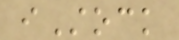iStock
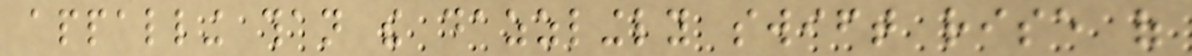appalling than the dazzlingly swift rise of
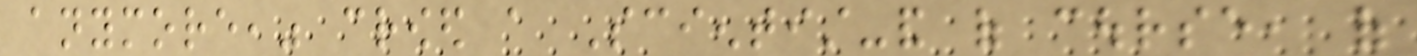anymore," crowed a Scientist-and of course, of
